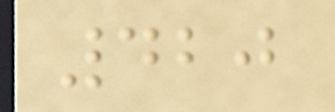420
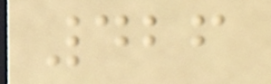426
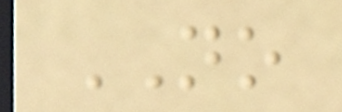NO
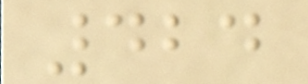424
